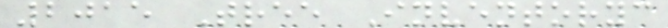2015 Tree Inventoryc
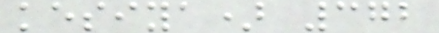kesiya) 372
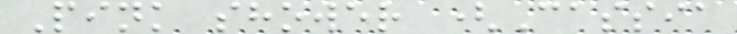Pink shower (Cassia
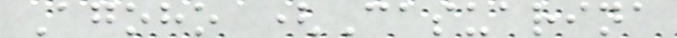Agoho (Casuarina
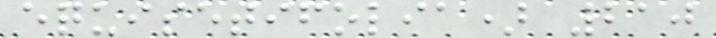equisetifolia) 210
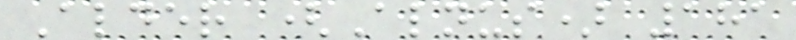Alder (Alnus) 181
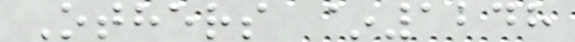Others ~1248
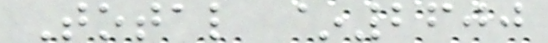Total ~2600
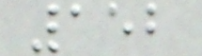152
